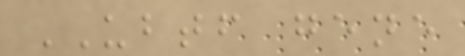UBTF gene
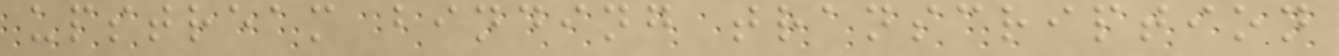upstream binding transcription
